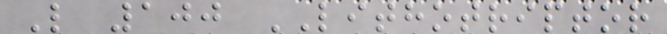L 100 LITHOTRIPTOR
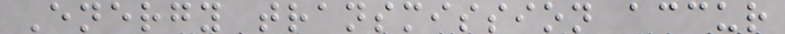Energy transmission accur
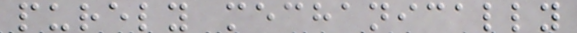purely mechanically
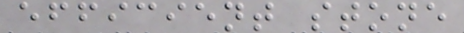efficient stone
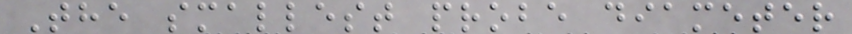The smallest probe diameter
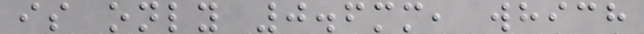is only 0.6mm, which
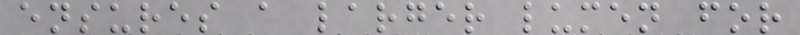ensures a larger lumen for
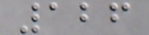126
